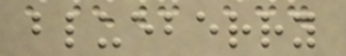blueberry
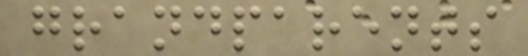grandparents
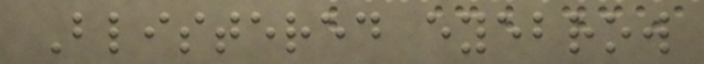Blistered eyebrow
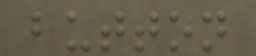button
